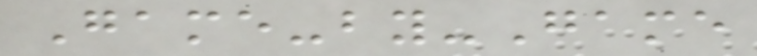Game-by-Game
